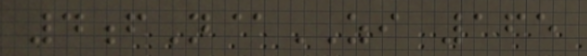4fN@ZI 165
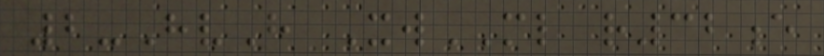2-HvH XwML r32e
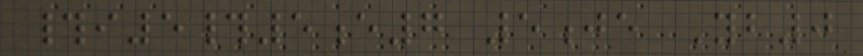#i5#5e7 5je Yb0
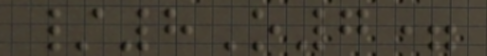/8O7=
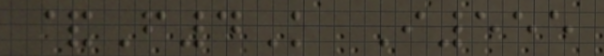&F4K I555
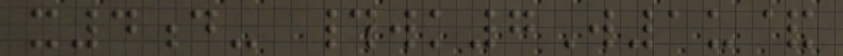x4d- #wk7W1u&
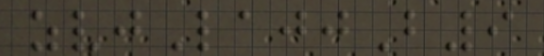zvjLajjB9
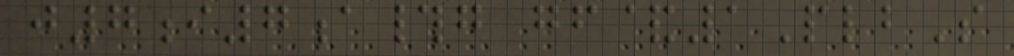j7i7a#g gf&1PlbS
